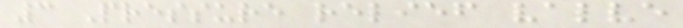3 Pressure relief valve
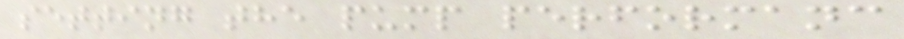setting the pump performanc
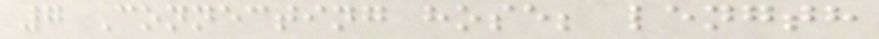7 Connecting hose; length
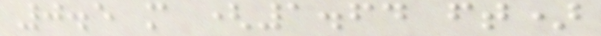0.5 m (1.64 ft)
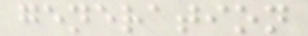generation
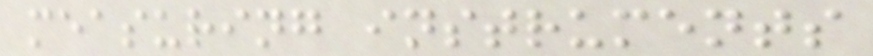measuring instruments
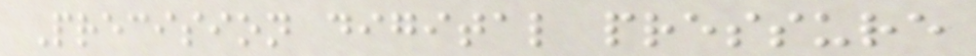Precision digital pressure
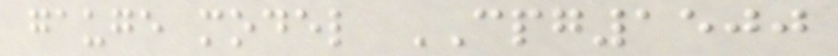gauge model CPG1500
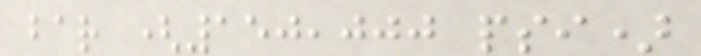bar (150,000 psi)
